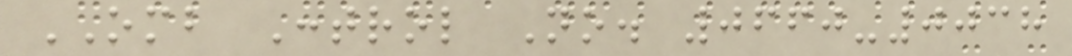OMB Control No. 0660-0038
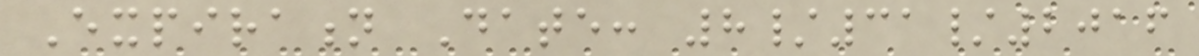Expiration Date: 8/31/2016
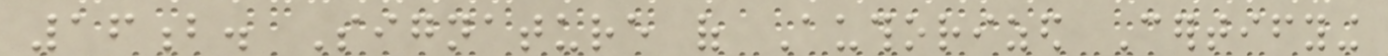16b. Signature of Authorized Certifying
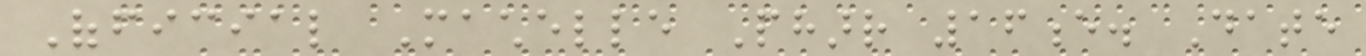Official Machelle Pharr 16e. Date
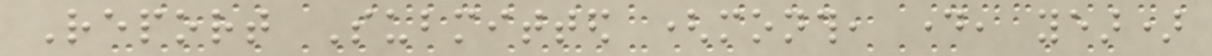Report Submitted (month, day, year)
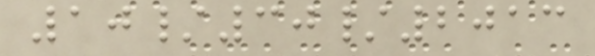10/30/2013
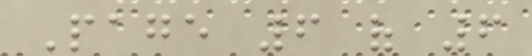Page 6 of 6
